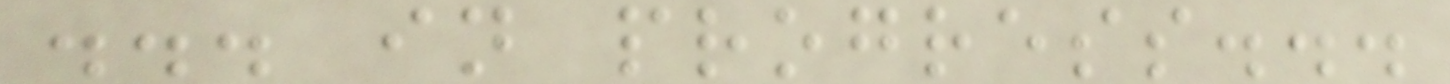... in progress...
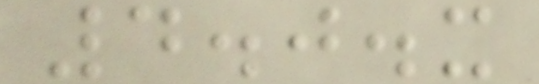4.0.x
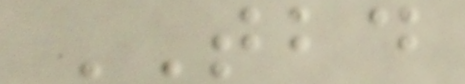TBD
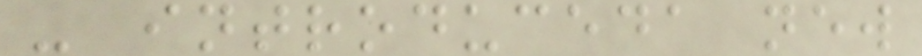- introduceda new
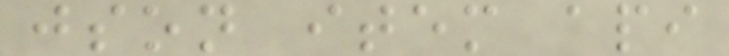json item api
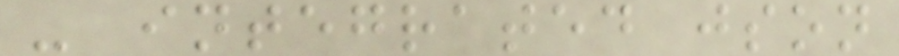- integrated json
